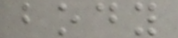body
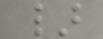}
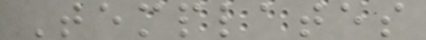Templates
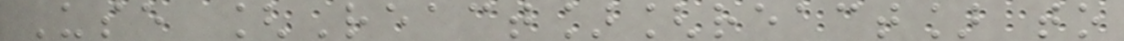Use [React][react] to
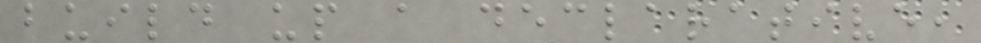build up a declarative,
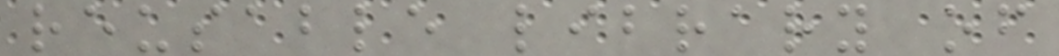reusable library of
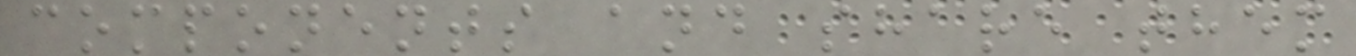components and share them
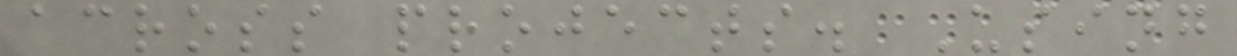across projects. Using
